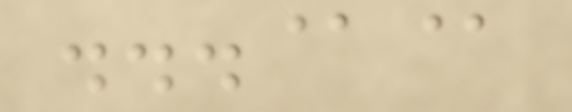...@@
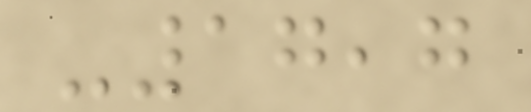-17,7
